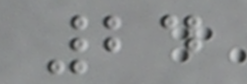24
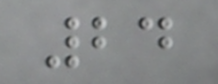24
